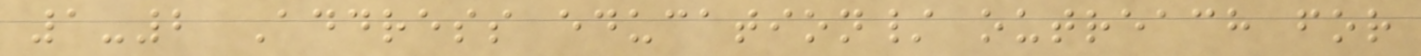1-2 Address education/ outreach for
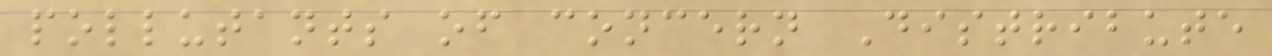pollutants of concern Distribute
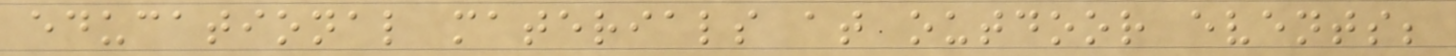educational materials at outdoor events;
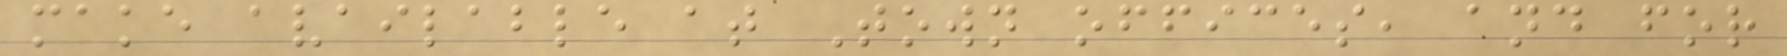make available at Town offices, and for
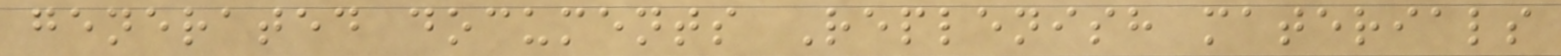generated documents Replenish materials
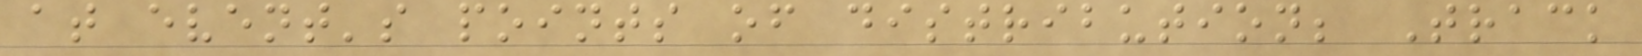at event's points of distribution; Track
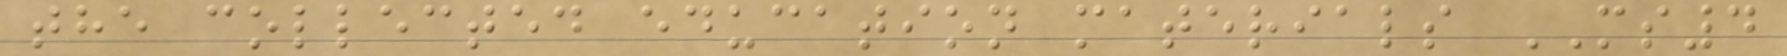the collected education materials MS4
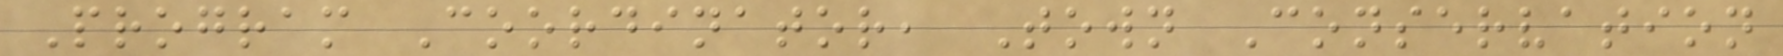Program Coordinator, Town Conservation
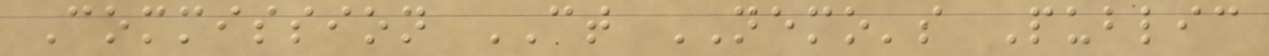Commission CT NEMO's Public
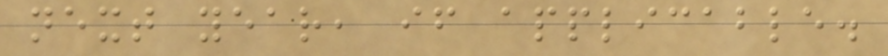next year, if applicable.
